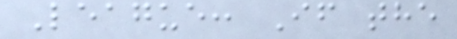League: If the
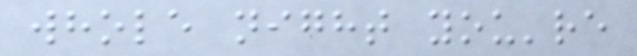whole night you're
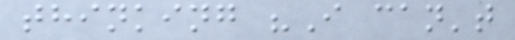thinking "I can't
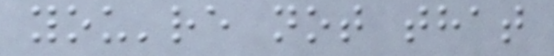you're not that
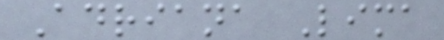Adriana Lima
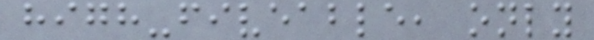high-fiveable, only
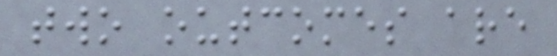two outcomes are
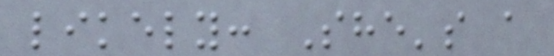likely: She's a
